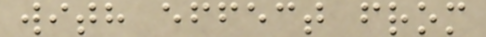with effect from
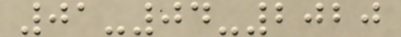01-04-2020
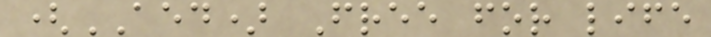(AED) Free for life
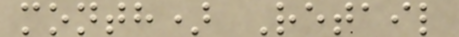month) Retail
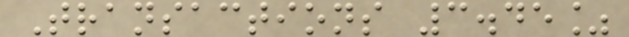Transactions 3.45%
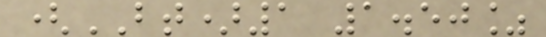(BT)1 1.50%
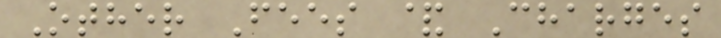Other Fees & Charges
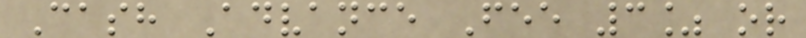Cash Advance Fee 3% or
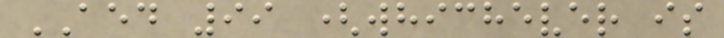AED 99 (whichever is
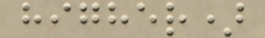higher)
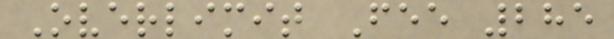Overlimit Fee 285
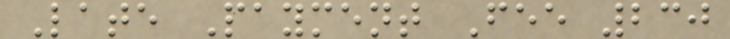Late Payment Fee 230
